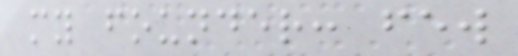my founder: few
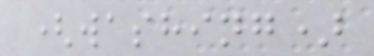(washing)
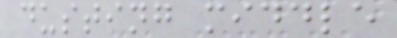dusting middle
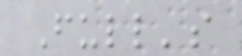Full's
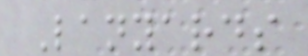Lanyards
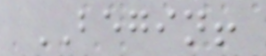BEGIN!
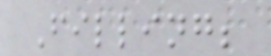Filling;
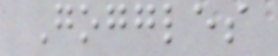Goggles
